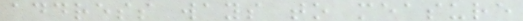address ways to measure
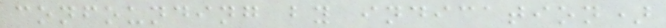confounding by indication)
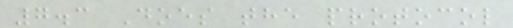7.3 Does the protocol
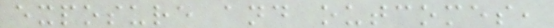exposure and outcomes,
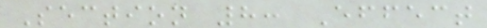Section 8: Effect
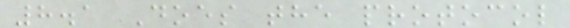8.1 Does the protocol
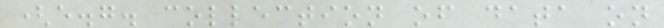(e.g. collection of data on
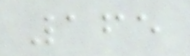165
